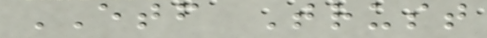ETF Trust
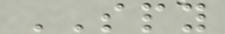SPY
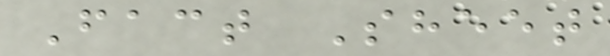Fact Sheet
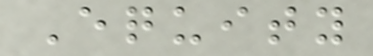Equity
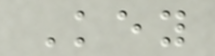Key
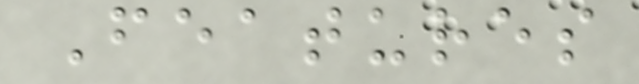Features
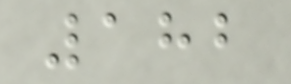182
